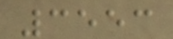3553
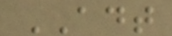ADT
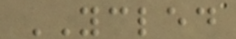YCLED
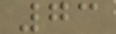73
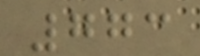773
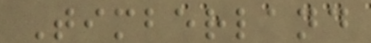Timberland
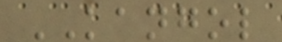KANGOL
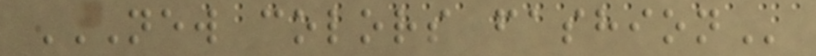NEW COLORS FASHION
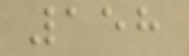158
